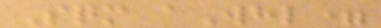Sqm aWhl=
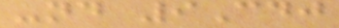-nd 9Cdj
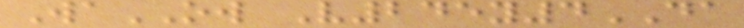WaOW V245y4DA
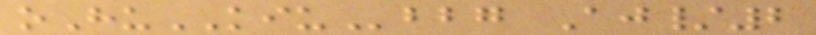oHuKIUbbg Aj/2
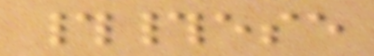##ese
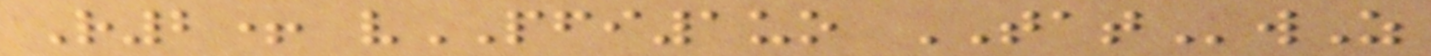R2+ vPFI1uo TATwZ
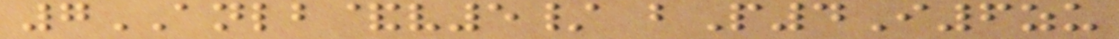7ANLB&v5/ bP4I6zu
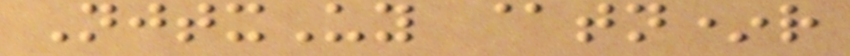NjtxUy @tn*r
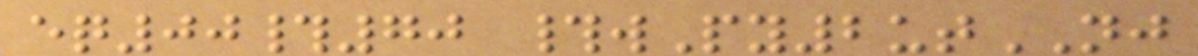eq00#70 #wPy2utNJ
